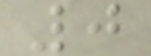0
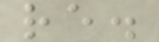re.
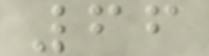66
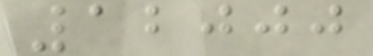12000
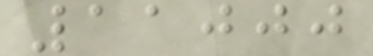11000
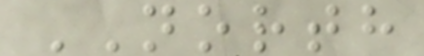NORTH
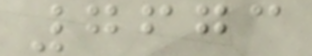7673
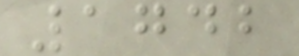1742
